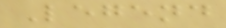Legend
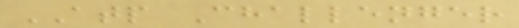ATP Challenger
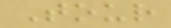Tour
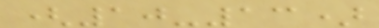(10-13)
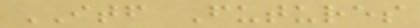ITF Futures
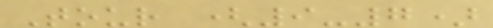Tour (9-7)
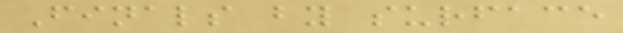Finals by surface
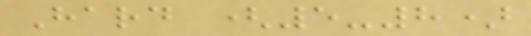Hard (5-8)
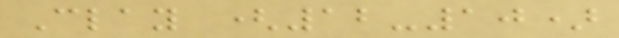Clay (12-10)
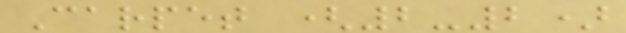Carpet (2-2)
